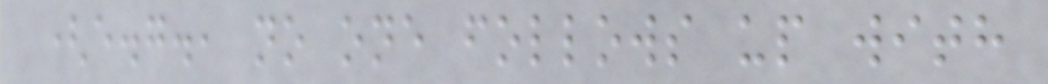(e.g., no one follows up with
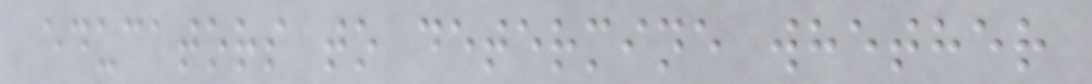educators to determine whether
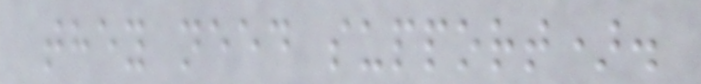they need support).
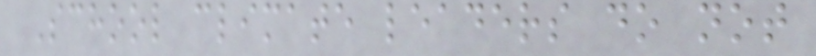School climate leaders do not
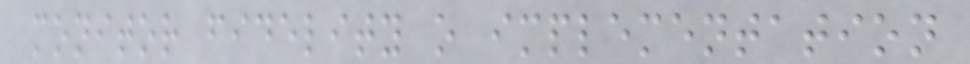monitor fidelity o implementation
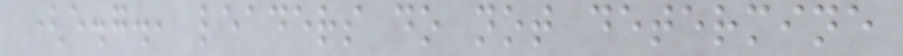(e.g., leaders do not determine
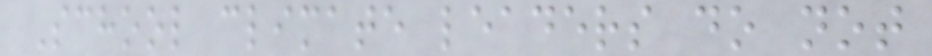School climate leaders do not
